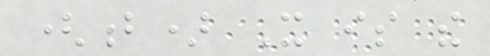(b) It is the
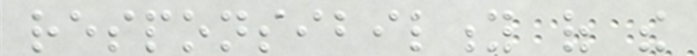responsibility of the
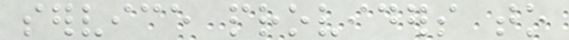service providers to
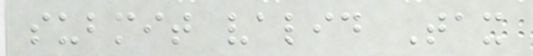submit valid Tax
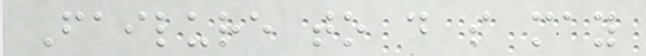Failure to do so may
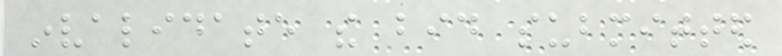invalidate the bid submitted
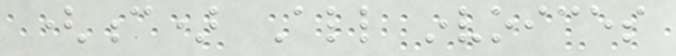(c) All invoices
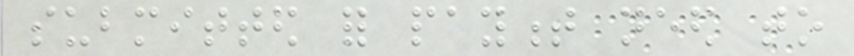submitted for payment need to
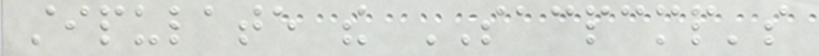stipulate the SACPCMP's
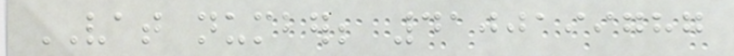VAT number; 4100199787
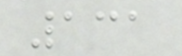131
